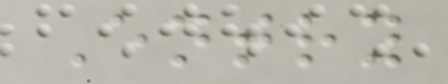Entry
